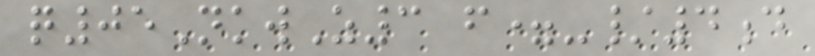q05NkwZ3 f=-/4d
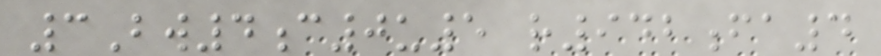3Bw4c0u5 r942fa4
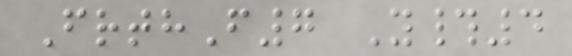FrthF7 Y#4
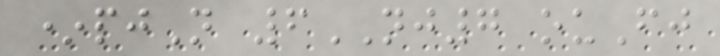*pjN 6NJ7 ouFj
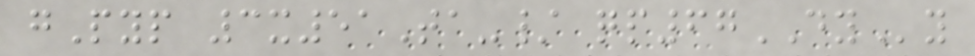gPyp 3x51Ta-/ qp67DYy
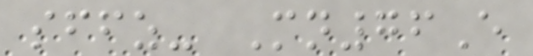sffz- Mn76E
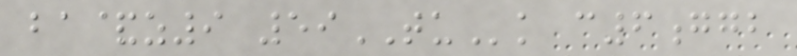ba&z9 59TUk c6ggb
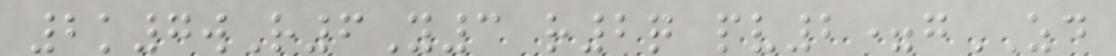2k7wR6Y3 r2q pv2=gZD
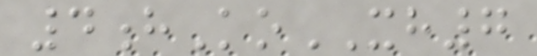4hKoXH7
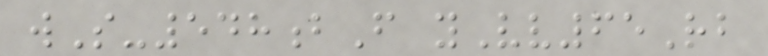wS-548bF yVv65Rb
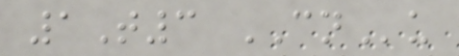1T3 CNu
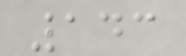143
